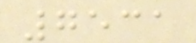7531
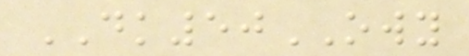DK50OWY
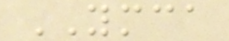YMCA
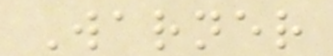Warner
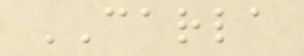CARLA
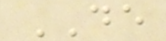DE
